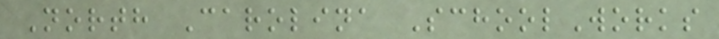North Carolina SchoolWorks
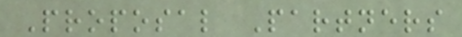Proposal Partners
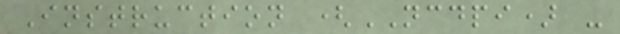Instruction (NCDPI) -
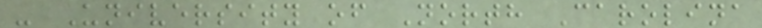- University of North Carolina
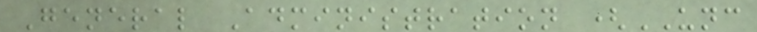General Administration (UNC
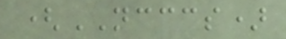(NCCCS)
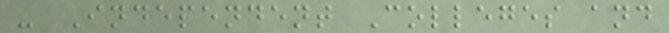- Independent Colleges and
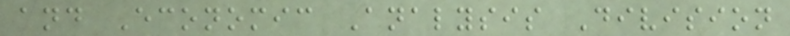and Economic Analysis Division
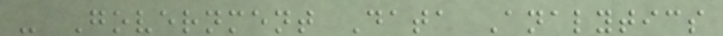- Government Data Analytics
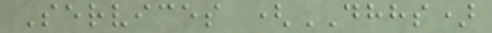Services (DHHS)
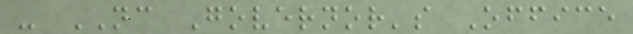- NC Governor's Office
